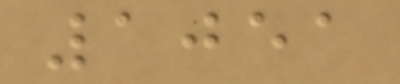1051
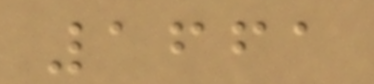1661
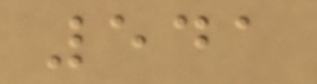541
